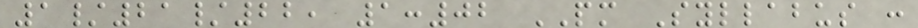1/21/22, 1:02 PM Syllabus :
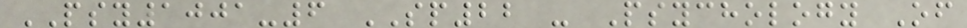PSY1001-6 SP22 - Psychology Of
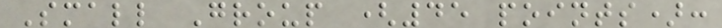Small Group (45 points):
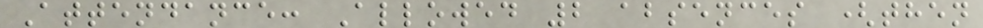Attendance: Allowed 2 absences (then
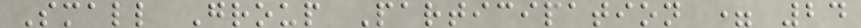Small Group Participation = 24
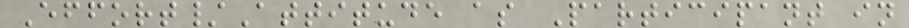Effort/Attitude as Participant in
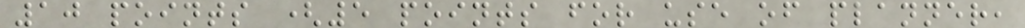10 points (5 points for use of planner,
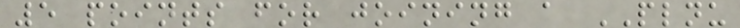5 points for joining a PLNU
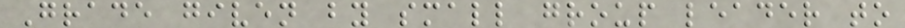Grade given by small group leader to
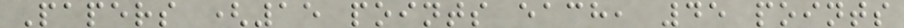Papers (15 points each, 45 points
